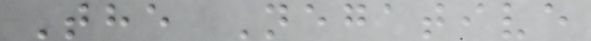The Negative
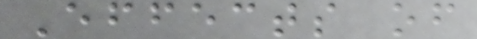Effects of
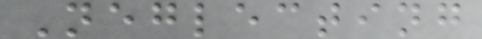Neglecting
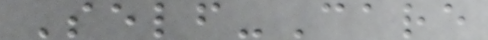Self-Care
